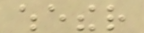whether
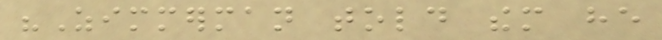"Zimmerman told them he
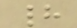had
